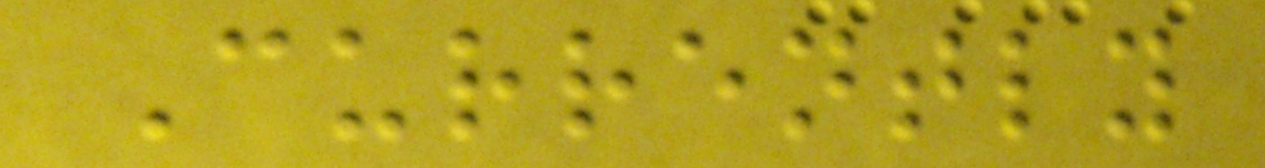Currently
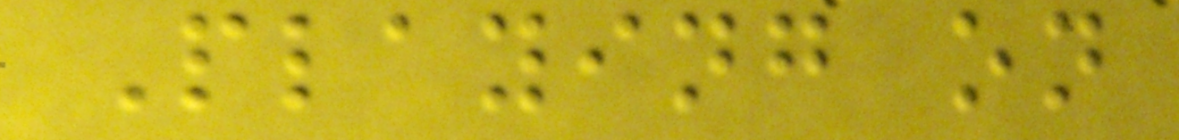Playing on
